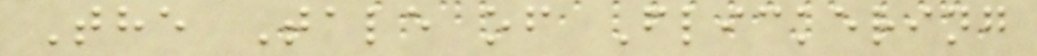The Tale of Flickering
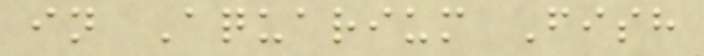in Aquarium Fish
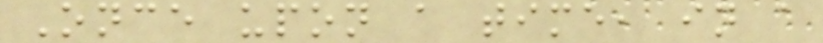Once upon a time, in a
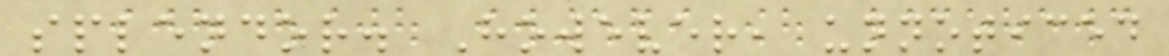splendor. However, unnoticed
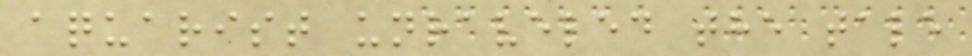aquarist unraveled the tale
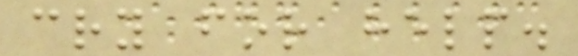cry for help.
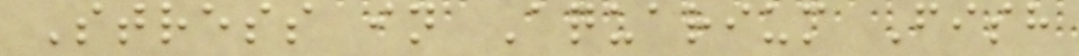Stress in Aquarium Fish
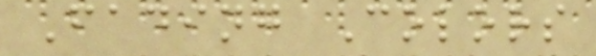Fading Colors
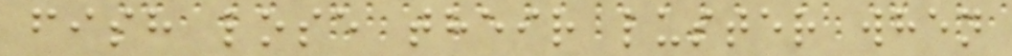fish lose their luster when
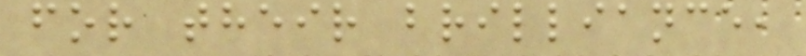for their brilliance,
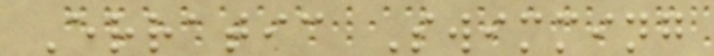Erratic Swimming
